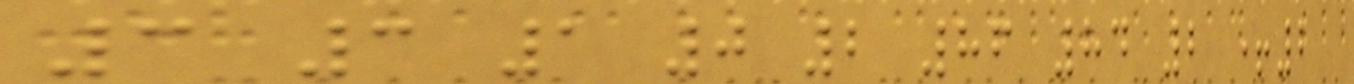3 3 1 0 2 86 84 2 +2
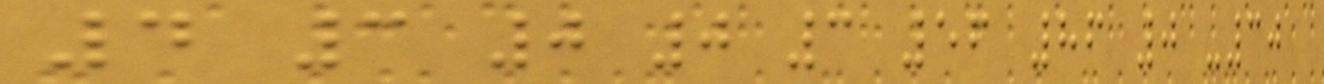4 3 0 0 3 56 86 0 -30
